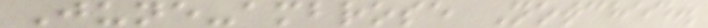June-ambrose Notched.
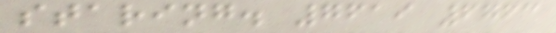staring. 7619 6763
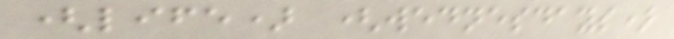(life) (wednesdays)
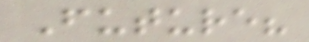Future?
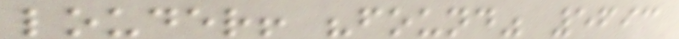louder! "found" 5693
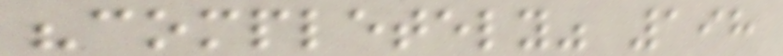"completely" 198
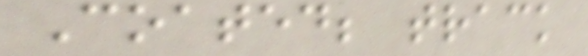Coated; track
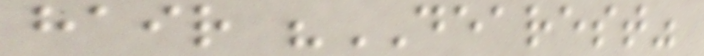hair "DEAREST"
